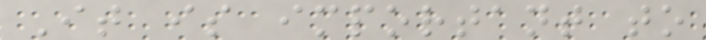It is important to
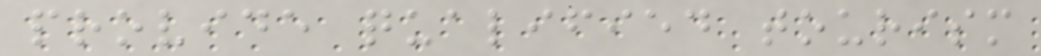provide qualified tourism
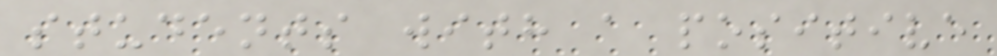students with a positive
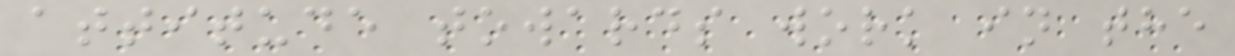attitude towards work in the
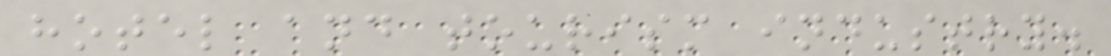hotel and tourism industry.
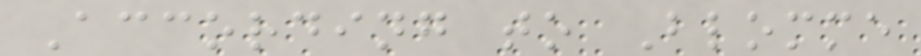According to Blomme
